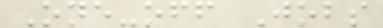One-off Jobs
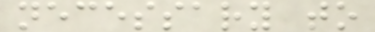necessary to
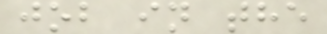job in the
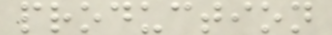production
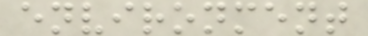environment
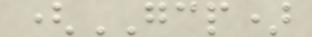(GCP)
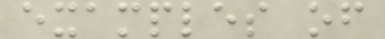examples of
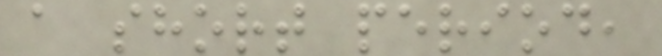a short period,
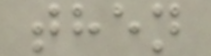then
